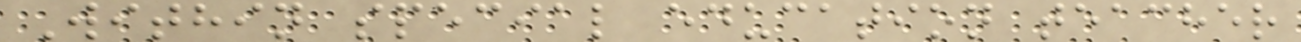Within special education teacher
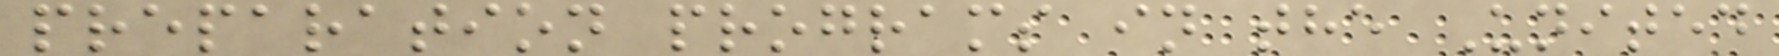preparation programs in the United
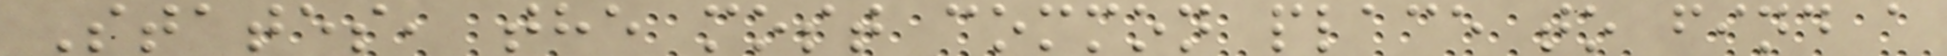States, the most common place to find a
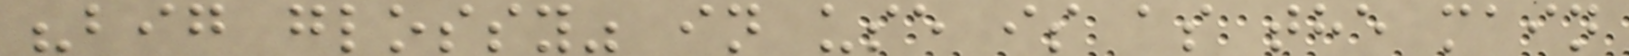"big glossy" in use is as the main
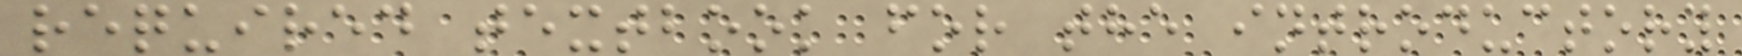required textbook for the introductory
